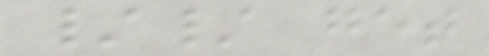// get
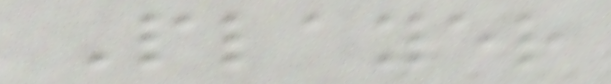Player
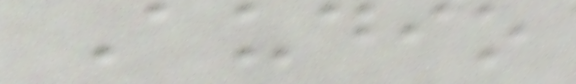Audio
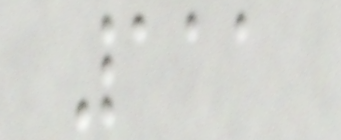111
